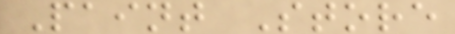Paint Store
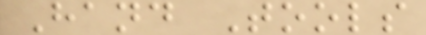Hand Tools
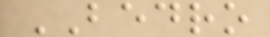BEDRO
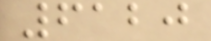6120
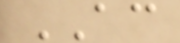AC
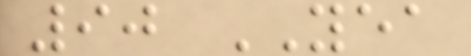90 YEA
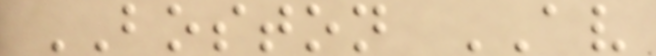BOSTON AV
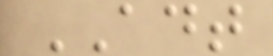ADT
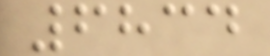6834
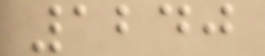1240
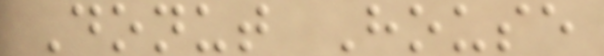Donut House
